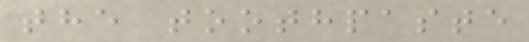the toothpaste
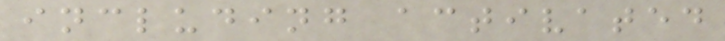including activated
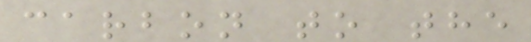carbon to the
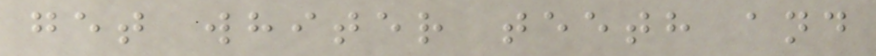get whiter teeth and
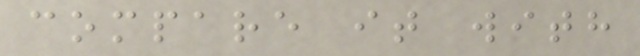compare it with
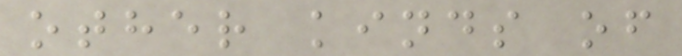other kinds of
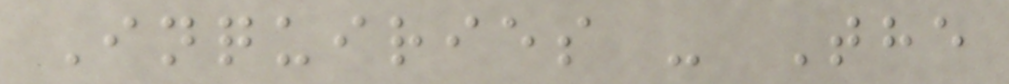Inquiries - The
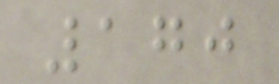170
